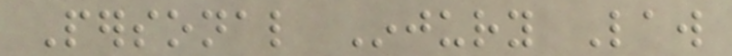Personal Injury Law
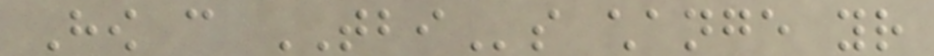How can TBIs change your
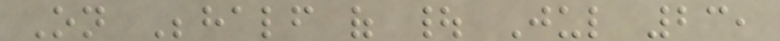On Behalf of | Jul 23,
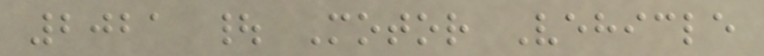2021 | Motor Vehicle
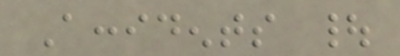Accidents |
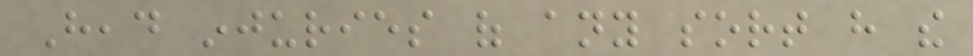Head injuries of any sort have the
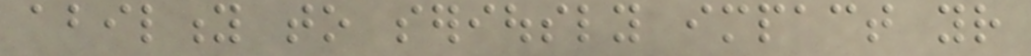ability to seriously impact your
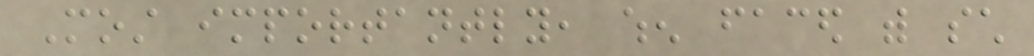Most importantly, when faced with such
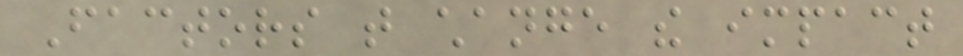Factors that change the impact
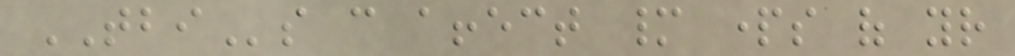TBIs can affect many parts of your
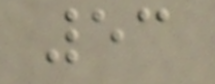53
